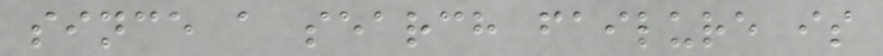since a search failure is
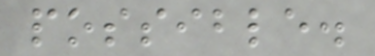possible.
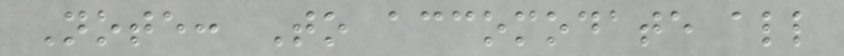Note: To accomodate all
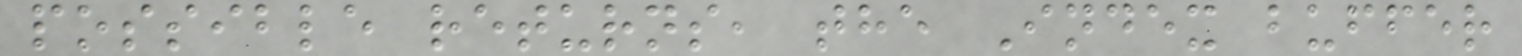possible returns, the Index buffer
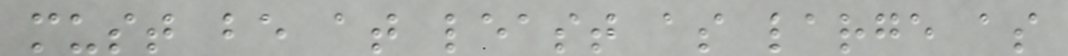must be at least as large as
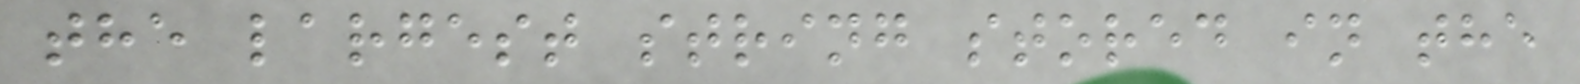the largest string stored in the
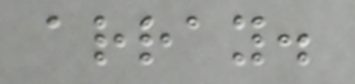array.
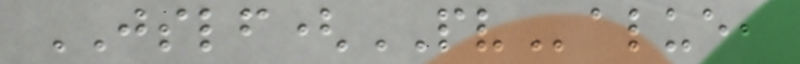JSLF(PValue,
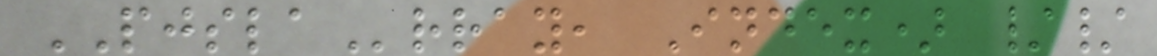PJSLArray, Index) //
